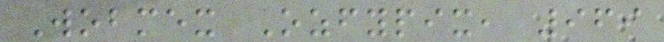Wobmex Ozfypix, 969
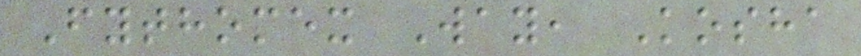Fythomex Way, Kosha
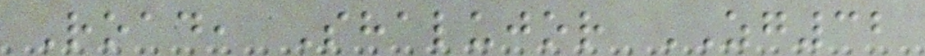Road, Shalujor ZG32
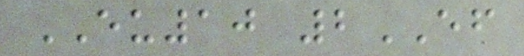EU10 2EF
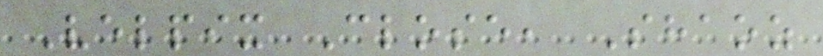Velpix Close, Shaoz
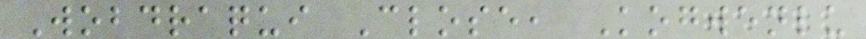Wobdraqui Close, Kogwenlu
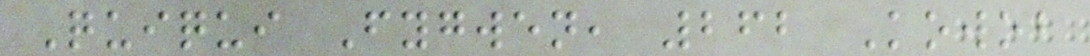Quiqui Fygwen, 262 Kowob
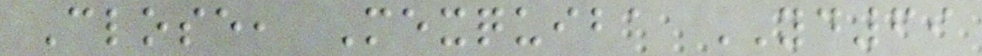Close, Mexquiba YD69
